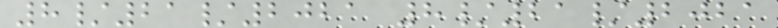8/21/2021 8/21/2021
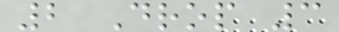2 Drop 3
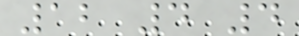12 4 4
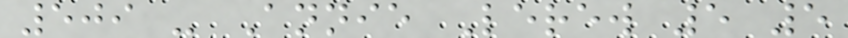509 - Annie Lerew 5 5
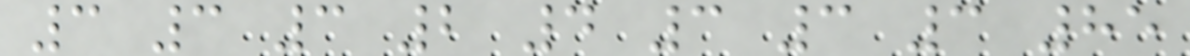3 3 3 2 4 3 3 3 85
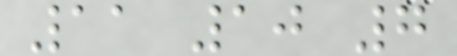11 10 7
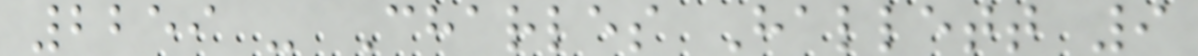2259 - Charles Hallett 9
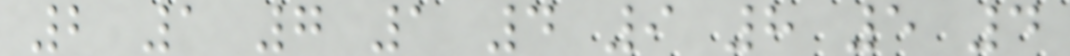2 1 7 1 4 9 8 5 4
